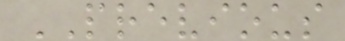PREVIOUS
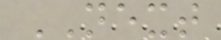NEXT
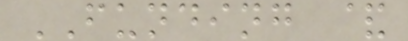FUNDING &
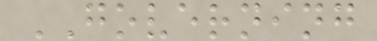GOVERNING
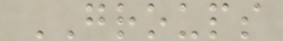GROUPS
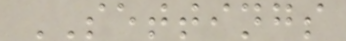SETTINGS
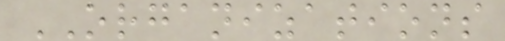ORGANIZATIONS
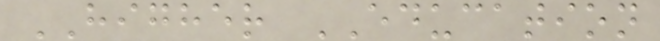HIGHER EDUCATION
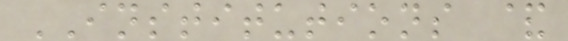INSTITUTIONS &
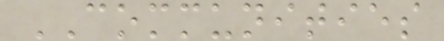COMMUNITIES
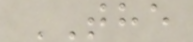THE
